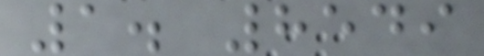1. 8549
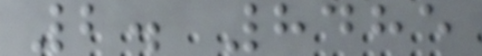2. 8485
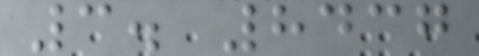3. 8437
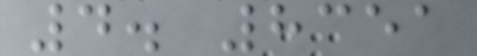4. 8351
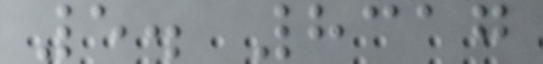5. 8317
